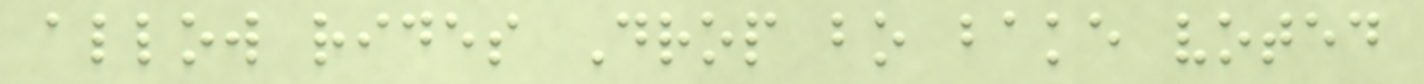allow rides Drop bo bake voted
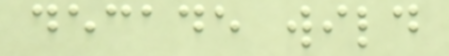decade wild
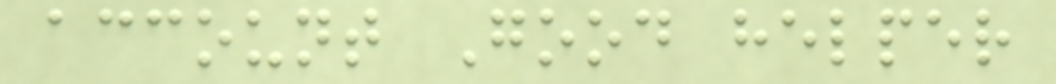account Good helper
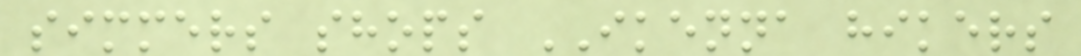simmers shops IKENNA hikers
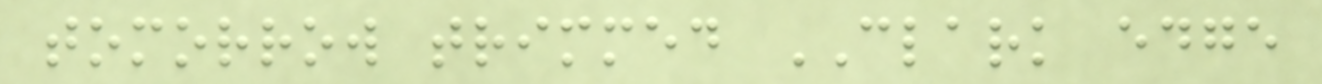tomorrow trimmed CLARK edge
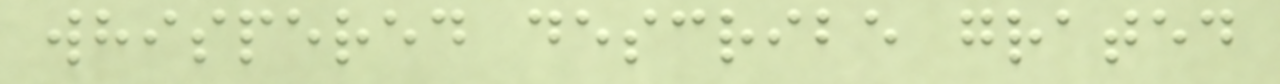whispered describe grated
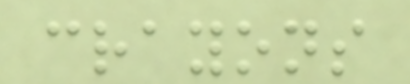crayons
